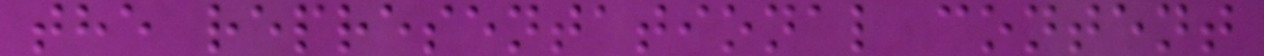the representational content
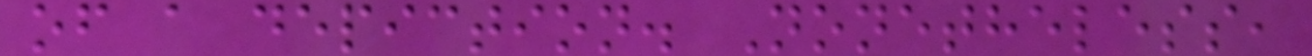of a depiction. Nonetheless,
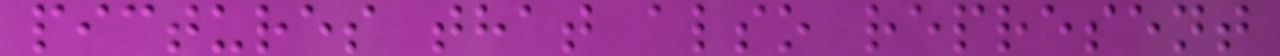pictures that also represent
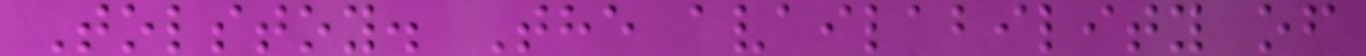Tolstoy. The availability of
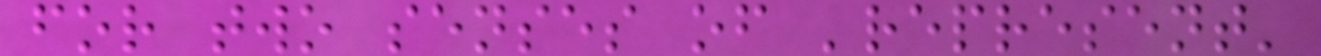for two senses of 'represent'
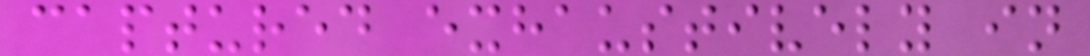captured exhaustively in
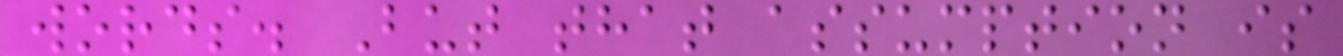words. But that assumption is
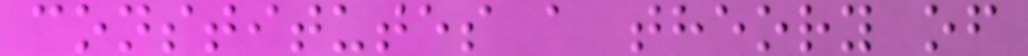constitutes a theory of
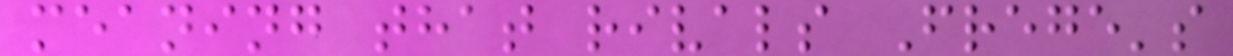meaning that rivals Frege's
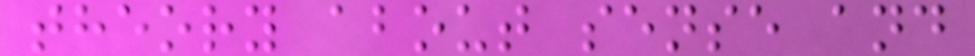theory about sense and
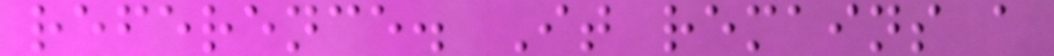reference. It remains a
